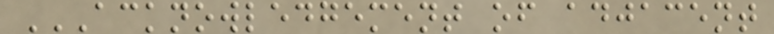ACKNOWLEDGEMENT OF ADJACENT
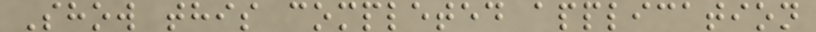Show this completed application
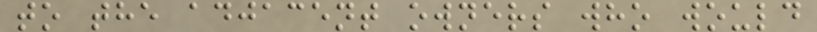to the adjacent owners who would
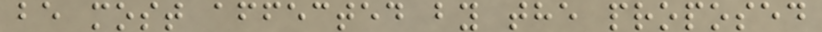be most affected by the proposed
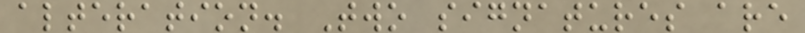alteration. Two signatures are
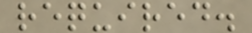required.
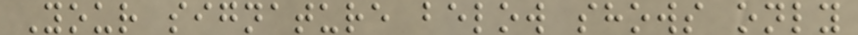Your signature below shows only
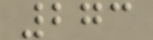273
